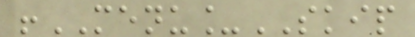!MENU_SKIP
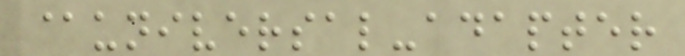@universal-adapter
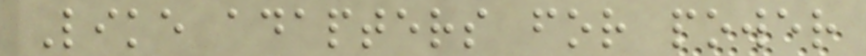Like adapters for power
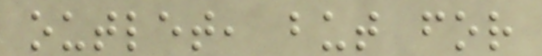outlet, but for
